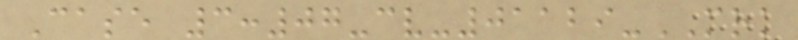Case 3:07-cv-01129-MRK
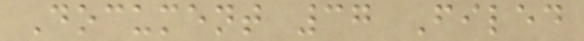Document 37 Filed
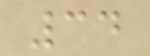34
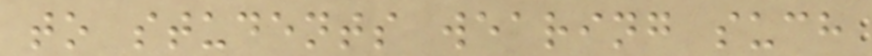to students wearing such
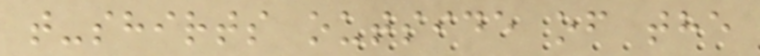t-shirts outside of the
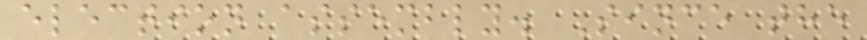election assembly. Since the
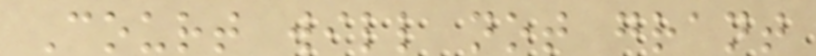Court will not grant
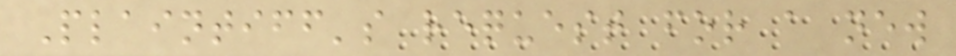Plaintiff's request for a new
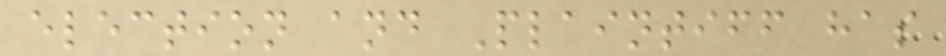election and Plaintiff has
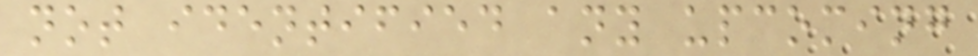not identified any upcoming
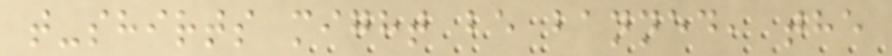t-shirts might be banned, the
